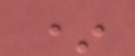*
